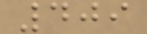409
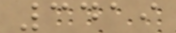3419
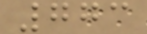773
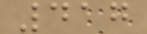417
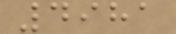4981
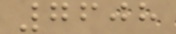7608
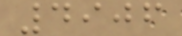4906
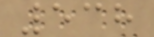538
